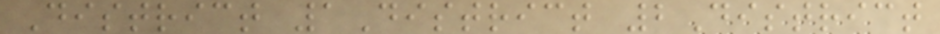District 1District 2District
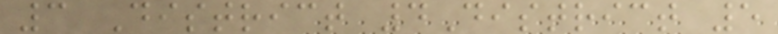3 District 4District 5
